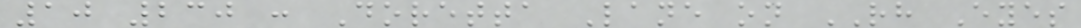10 230 : Doretta Lane on RH Eyes
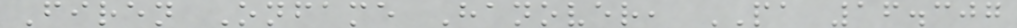Firen Onfame Hanover, PA 16.307
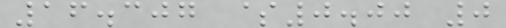16.307 $0.00 0
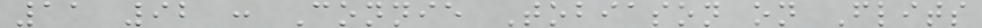11 92 : Connie Tobiason on Flits
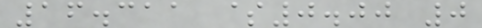16.311 $0.00 0
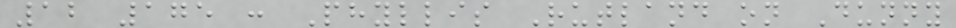12 175 : Phyllis Rutland on Dunny
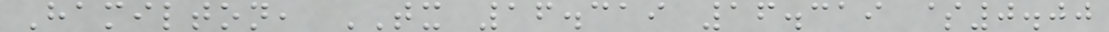Hamilton, TX 16.319 16.319 $0.00
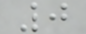0
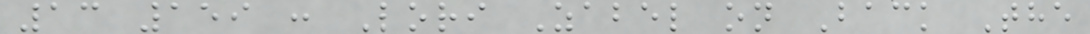13 159 : Lori Zabel on Back The
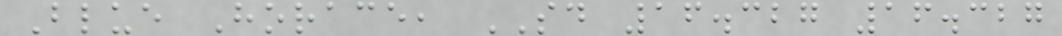Blue Horace, SD 16.327 16.327
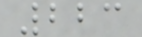223
